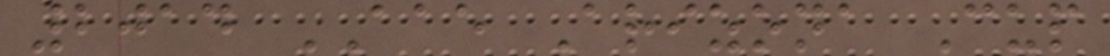2014 AAE Arizona Cup
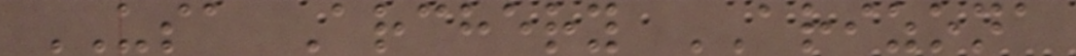USA Archery ARIZONA
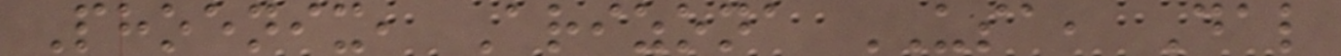Phoenix, Arizona USA, Dal
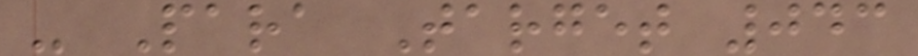- Para Target 043
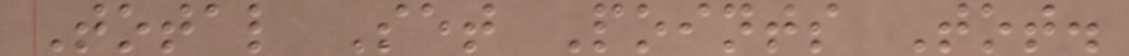Total Set Points Tot.
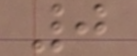0
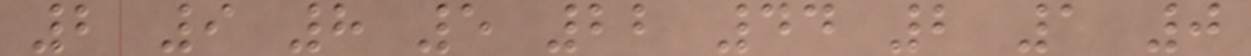2 9 8 5 22 44 2 1 0
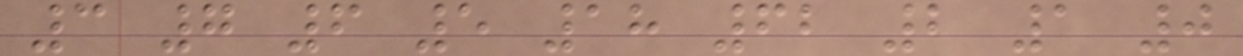3 7 6 5 18 62 2 1 0
